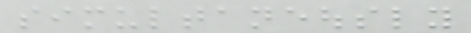simultaneously
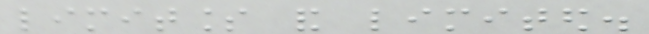limitless and limited.
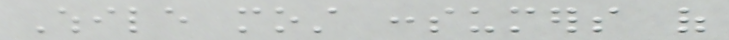While most consumers of
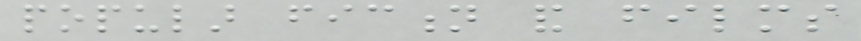popular fiction and films
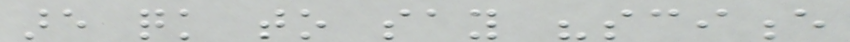are quick to say "science
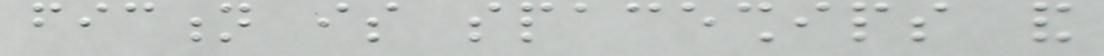fiction is spaceships and
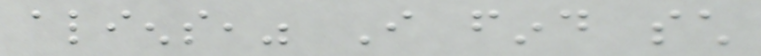aliens," I find such
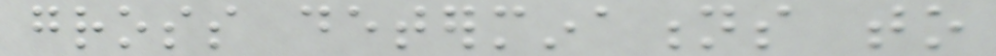gross determinations to
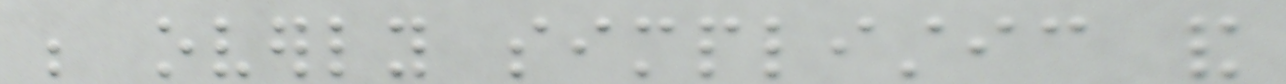be overly simplistic and
